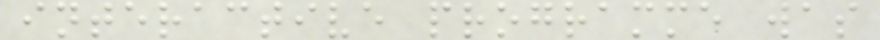interactive programme was
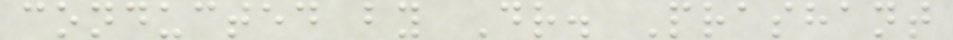conducted by Dr. Prashant
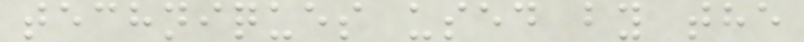techniques used by the
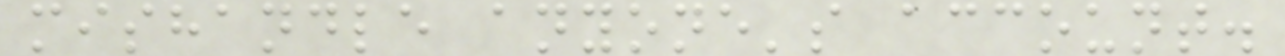mishandle anyone's account.
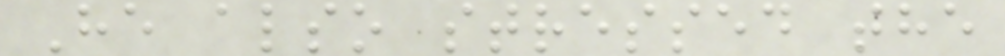He also stressed the
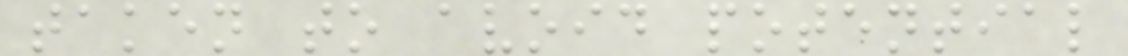taken to avoid potential
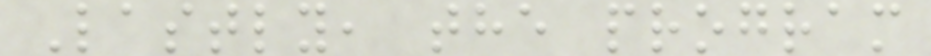Lastly, the program
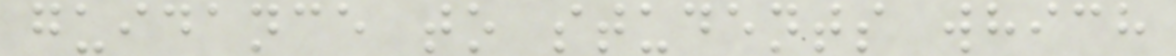guidance to students which
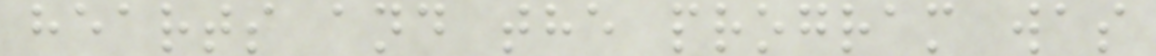hearts and the program was
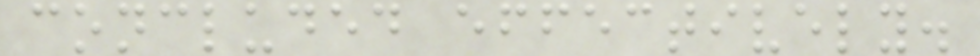concluded effectively.
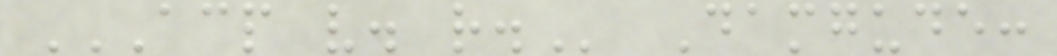ACP V. R. Damgude:
